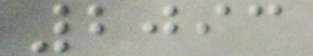2093
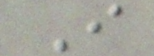I
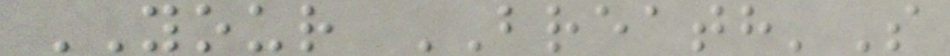YOUR BREATH'S
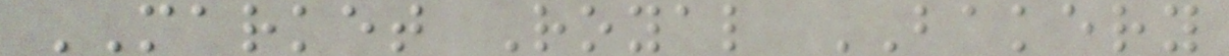MARKET Royal BAKERY
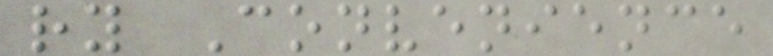ry Convenience
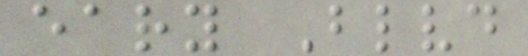eary Blvd
